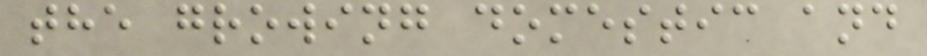the growing domestic and
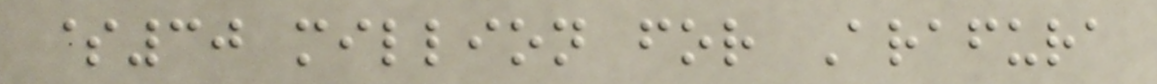$30 million for Arafura
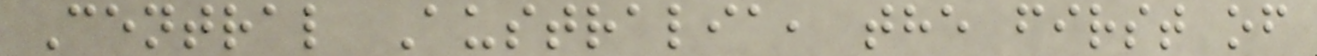Central Australia, the first of
